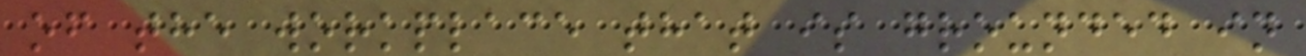of the workplace that is grounded in
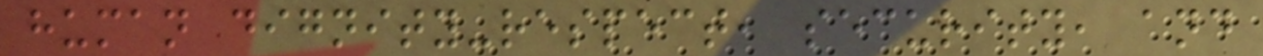human dignity-respect, security, and
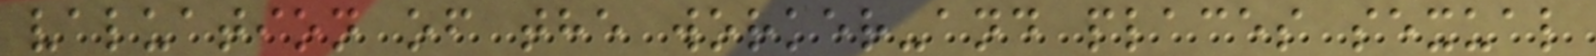valuation of the worker-and places sexual
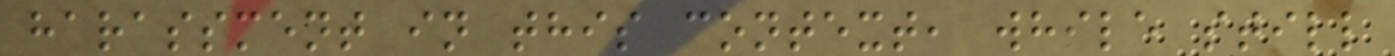harassment in this context, while still
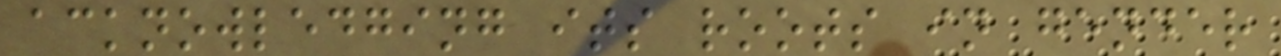acknowledging its roots in gender
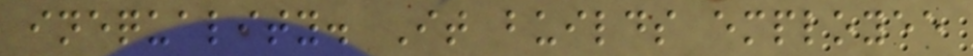inequality. It builds employee
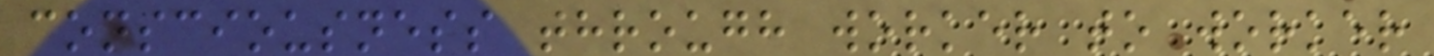consciousness through worker to worker
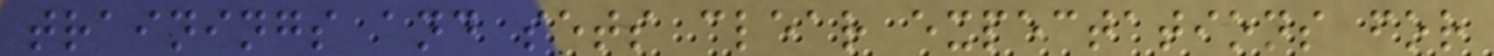trainings and sets clear expectations for
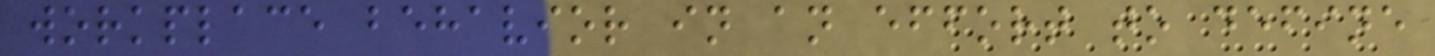workplace behavior in an effort to define
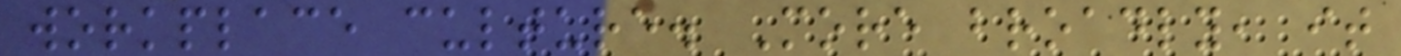workplace culture. More broadly, it
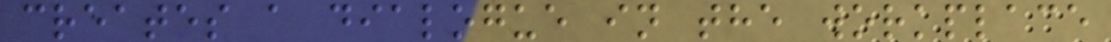creates a dialogue in the workplace
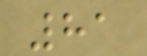81
